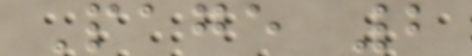Page 2
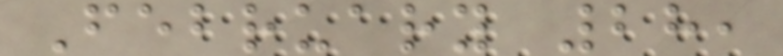February 28,
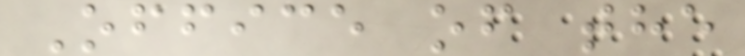Office of the
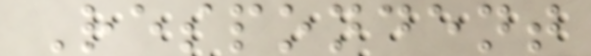Respondent
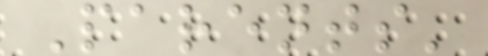Parents'
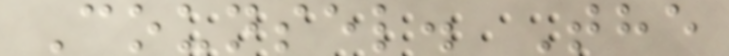Counsel. The
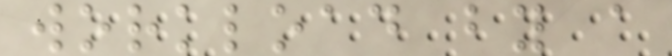workload by a
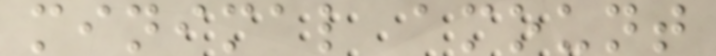minimal amount
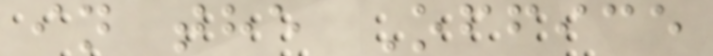in the Office
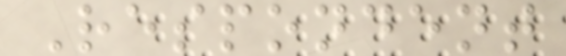Respondent
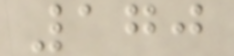170
